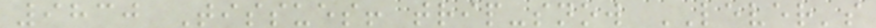9830 Tissues! trip-snow LEVER's
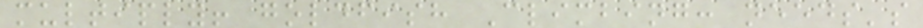multiply! goldfish Climbing: needs's
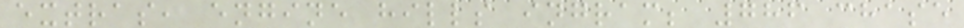extras, engine hills ingram; 786 chase
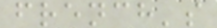french's
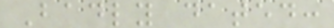Badly dated:
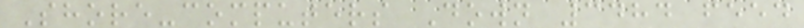Shore-computers Down 3484 feed
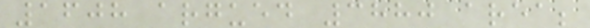1608 argued 3880 area;
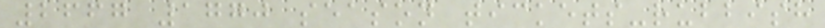2667 1770 season tickets-rubbish
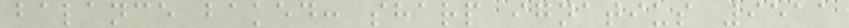balance baked: sharp ignatius 9511
